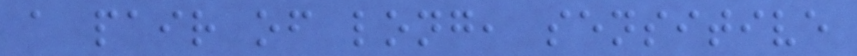a pair of long, sensitive
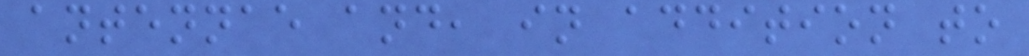antennae and, in addition to
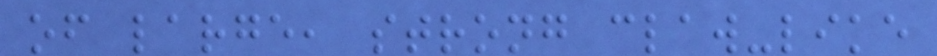of large, strong claw-like
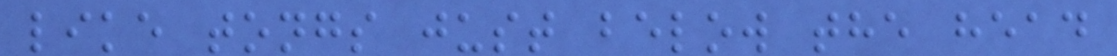like tongs just below the head
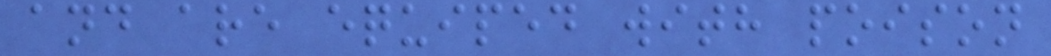and are equiped with poison
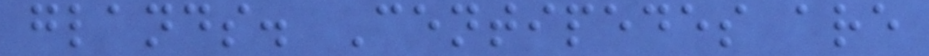glands. Centipedes are
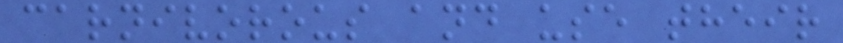carnivorous and use their
